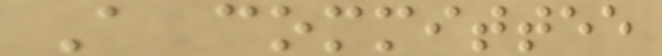A committee
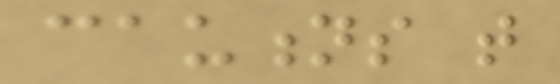cautions that
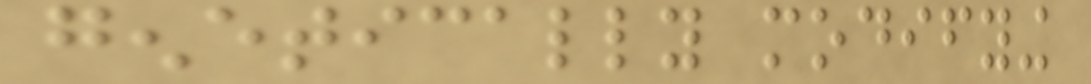genetically modifying
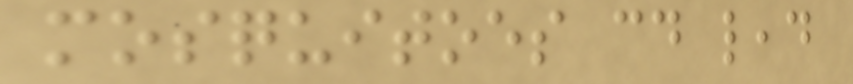mosquitoes could lead
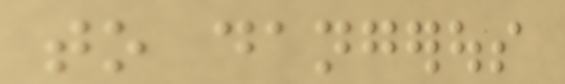to dangerous
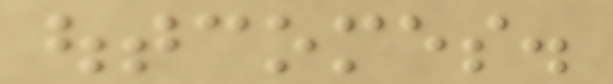outcomes.
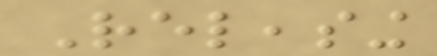Releasing
